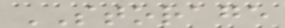STORAGE
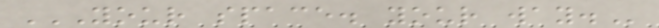YOUR SPACE. YOUR WAY.
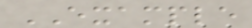EXAMPLE
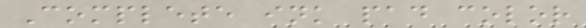Complete ink pad color
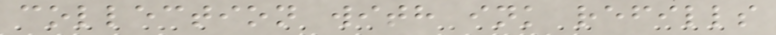collection with ink refills
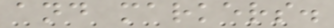and markers.
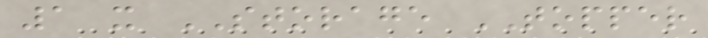1 x STORAGE TOPPER
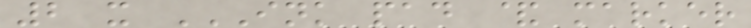2 x INK PAD & MARKER
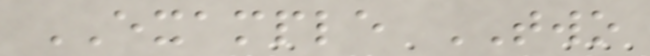EXAMPLE TWO
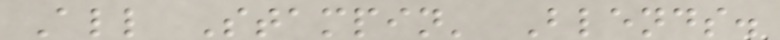All Stampin' Blends.
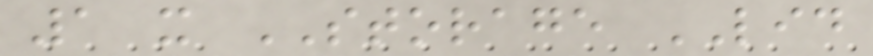1 x STORAGE LID
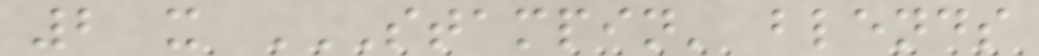2 x STAMPIN' BLENDS
